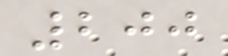200
